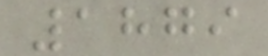1879
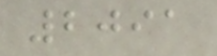2091
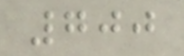700
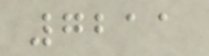7211
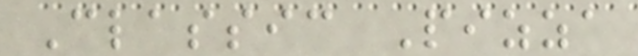Classic Pizza
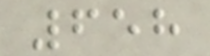658
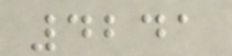4241
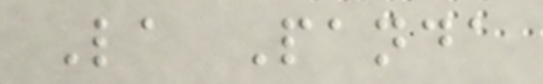La Panda
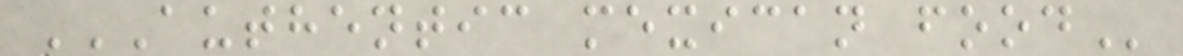AUTHENTIC MEXICAN FOOD
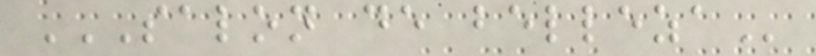SALON DE BELLEZA
